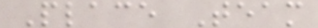Place Team
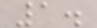1.
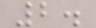2.
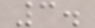3.
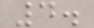4.
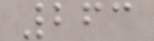263
